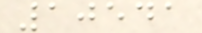10541
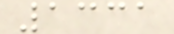1331
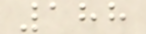188
